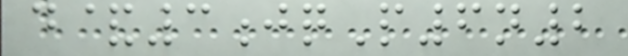d&3jqP6n2
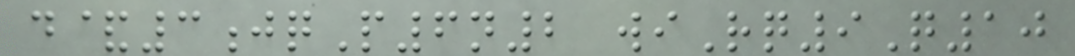d&3jqP6n2 wiRq9Q10
